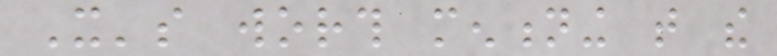It's worth mentioning that the
